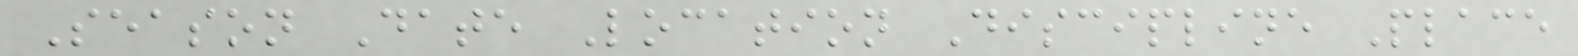Season Date Location Discipline Place
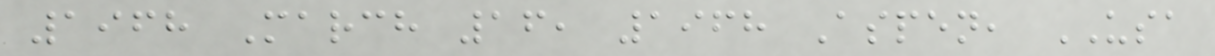1968 March 16, 1968 Aspen, USA
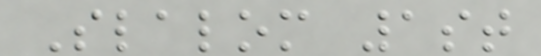Slalom 1st
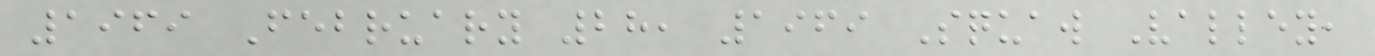1969 February 28, 1969 Squaw Valley,
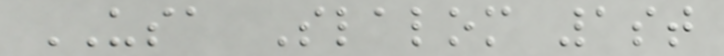USA Slalom 1st
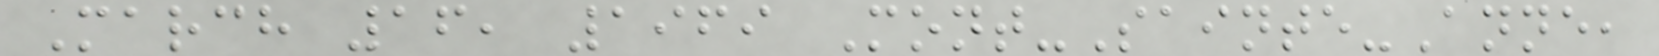March 16, 1969 Mont-Sainte-Anne,
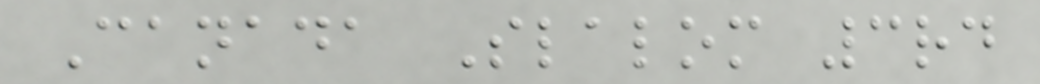Canada Slalom 3rd
